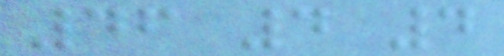46 4 4
